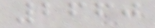2660
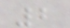2
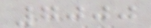7000
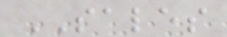SALES
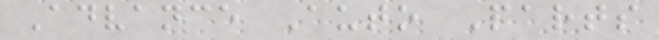Advance Auto Parts
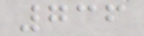736
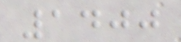1400
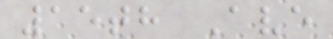15th Ave
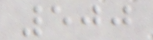500
